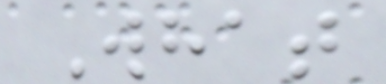What
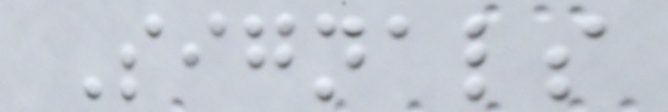Signals
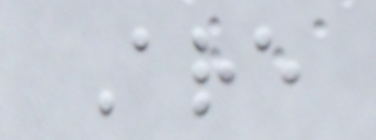Are
